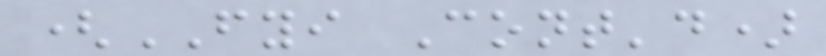(FYI Cont'd)
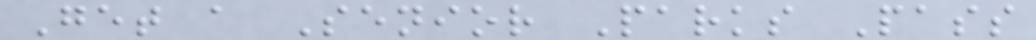Get a Senior Parks Pass
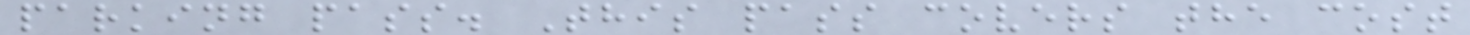parking pass. This pass covers the cost
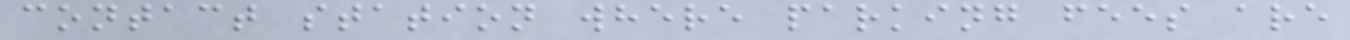contact station where parking fees are
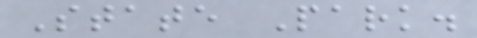State Park.
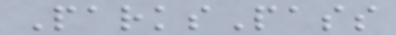ParksPass
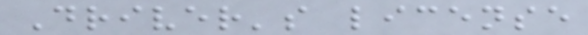Driver's license
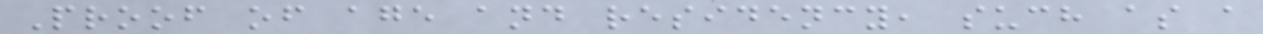Proof of age and residency, such as a
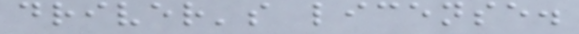driver's license.
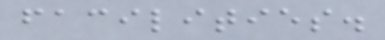facilities.
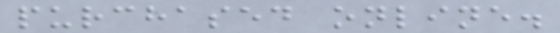purchased online.
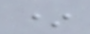*
